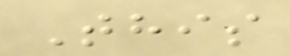This
